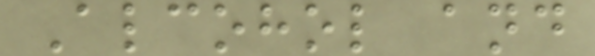Alcohol and
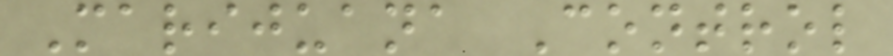Marijuana Control
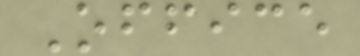Office
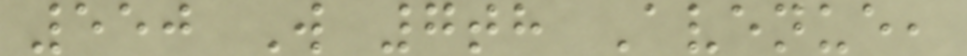550 W 7th Avenue,
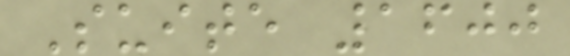Suite 1600
